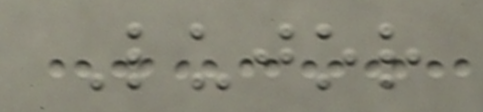Lujor
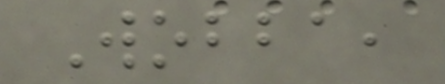Wobba,
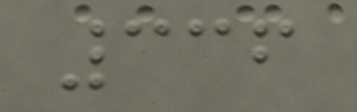336
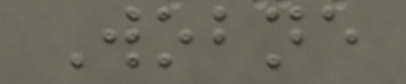Wobne
